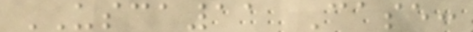USCA11 Case:
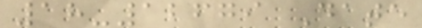18-12679 Date
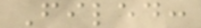Filed:
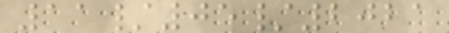11/05/2021
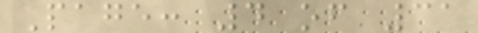Page: 4 of 31
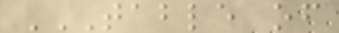TABLE OF
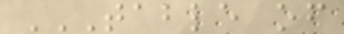TABLE OF
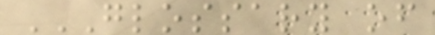GLOSSARY OF
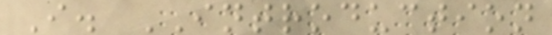I. INTRODUCTION
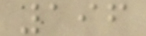196
